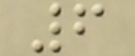6
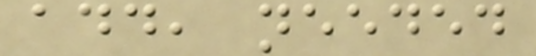add, needed
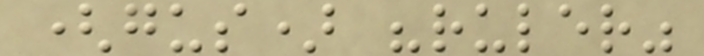(gus) "ruler"
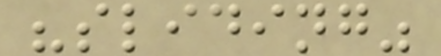"sliding"
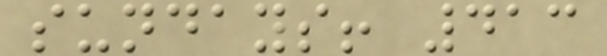sundays! 413
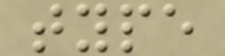type
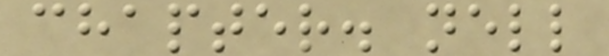chapter. nell
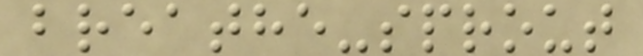breathe-sprout
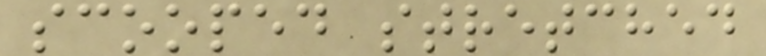scooped stretched
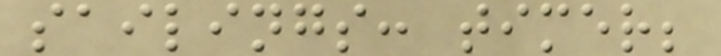sailings: timer;
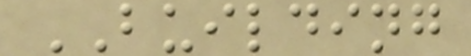BUILDING
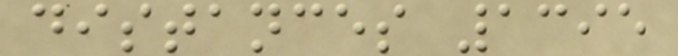distances 1395
